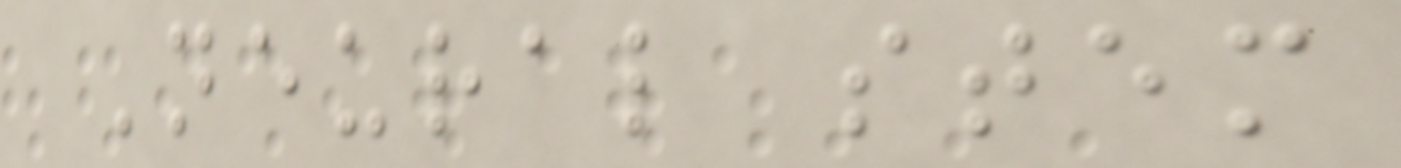Neural stem
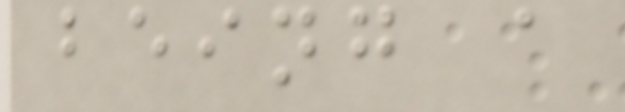being a
